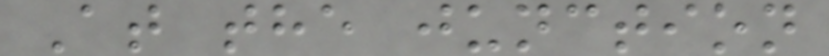At the junction
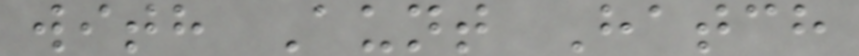with Aunt Hatch
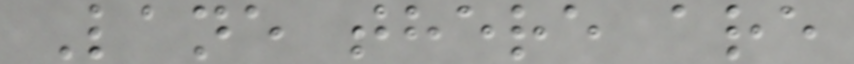Lane there are
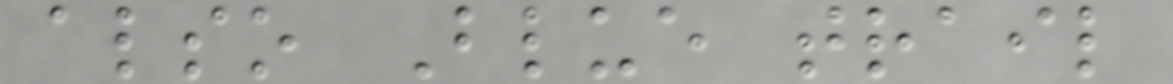also Blue trail
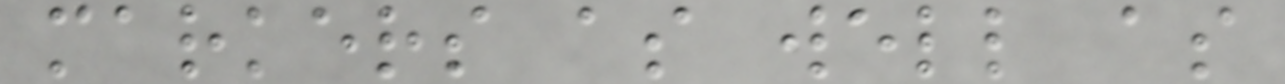markers as well as
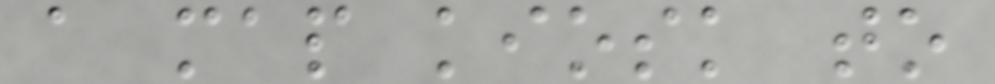a map kiosk to
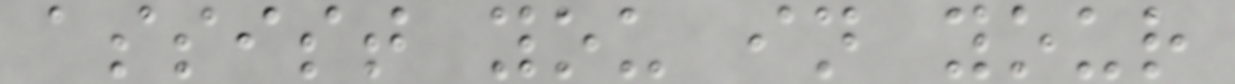assist you in your
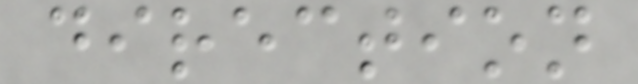direction
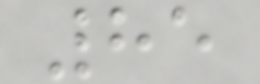85
